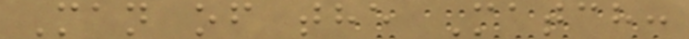Man of the Match:
